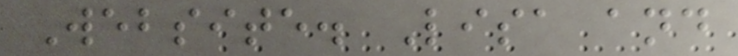Website. Lisa and
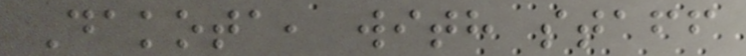Dakota, with staff
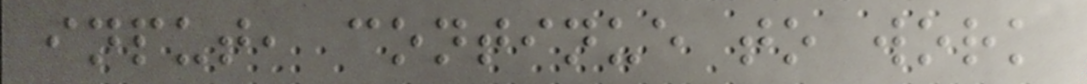input, continue to work
